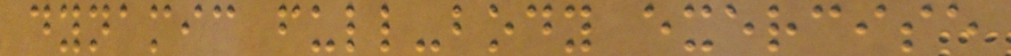dynamic full-body exercise
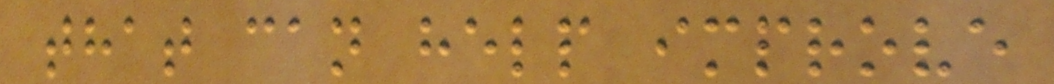that can help improve
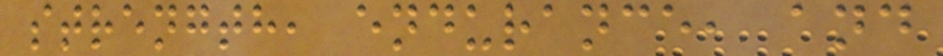strength, endurance, and
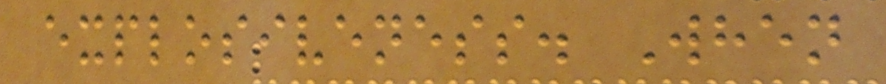explosiveness. When
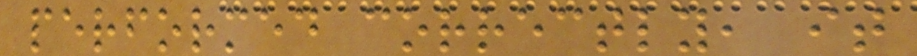performed correctly, it
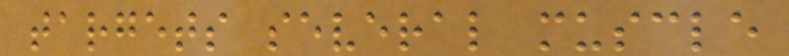targets several muscle
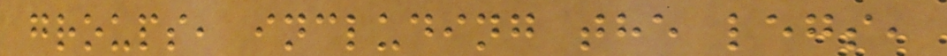groups, including the legs,
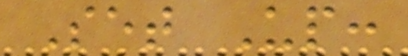Set Up:
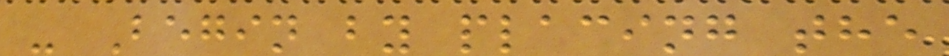- Begin by placing the
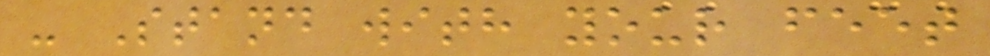- Stand with your feet
